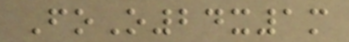FoO24x1m
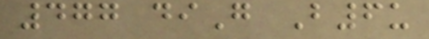477 diG B6u
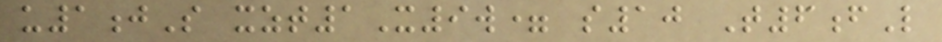u1jS xzt1X9w= s10 T6fL
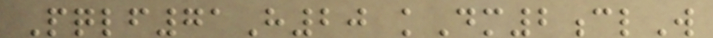Pqlf71H20 kDm2clW
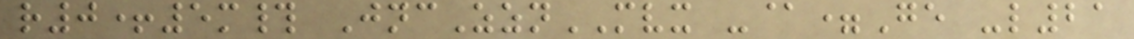r0+5m# JncZznMVX -@=Ge -l21
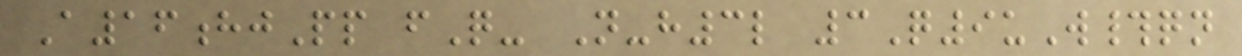A16hjPp fQ- N-h3l 3Q9uW#qn
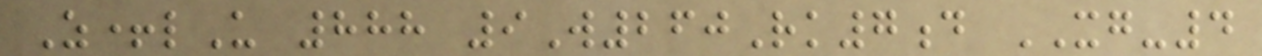Z+lU 888 9W260Rk7d XG-4
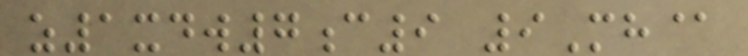z1xdw7c9 9Mh@
